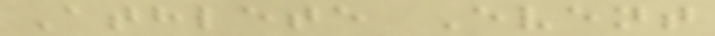Athlete Event
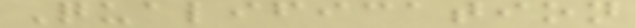Qualification
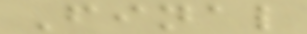Final
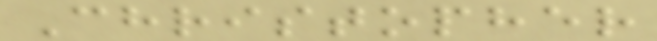Christopher
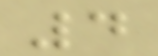4
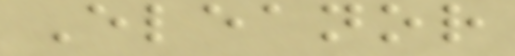Eleanor
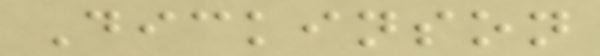Dickinson
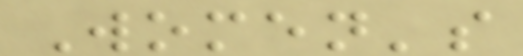Women's
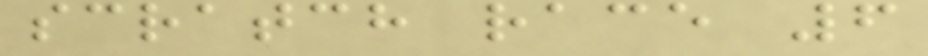scratch race 6
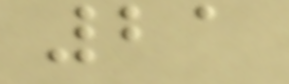21
